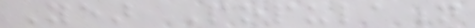Year Population
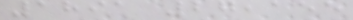1891 27,155
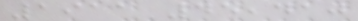1911 45,410
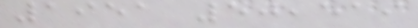1951 50,519
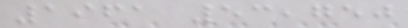1961 53,750
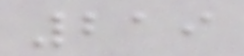219
